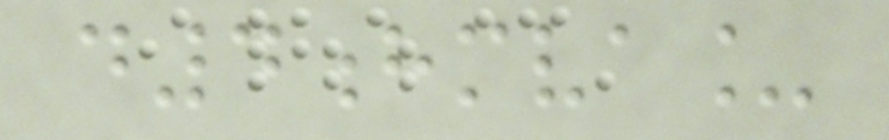d4hmva_
